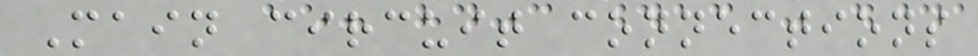Main circuit connections
